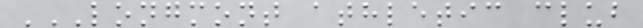LONGMONT ATHLETIC CLUB
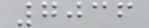7036
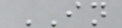IN
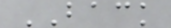BACK
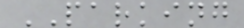PARKING
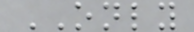ONLY
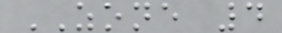ZONE 4
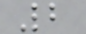2
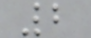2
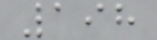198
